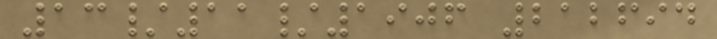13/11/1906 212694
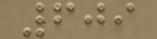609
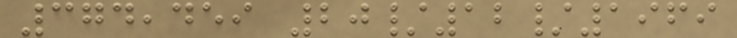374,459 20/12/1969
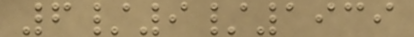6/9/1939
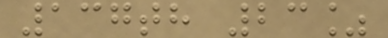137th 23%
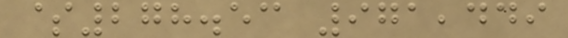$278.53 971,449
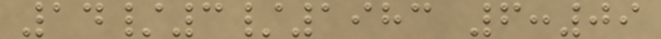14/3/1983 6:09
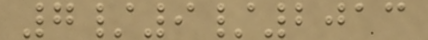7/9/2013
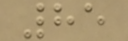85
